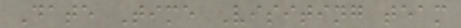Date Time Visiting team
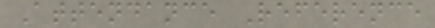Attendance Reference
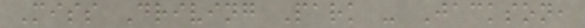Miss Driving Park - Jackson,
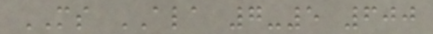MS ALA 7-5 600
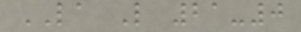LA L 21-0
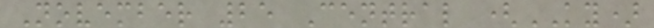November 25 Central (KY)
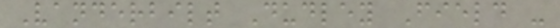Vanderbilt Dudley Field -
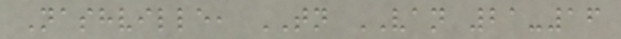Nashville, TN VAN 21-16
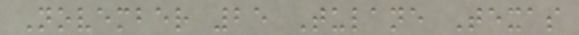November 25 Tulane Texas
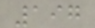197
